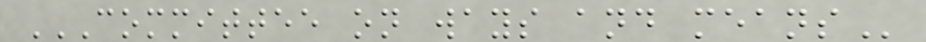COMMITTEE ON WAYS AND MEANS
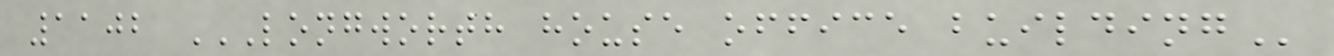1102 LONGWORTH HOUSE OFFICE BUILDING
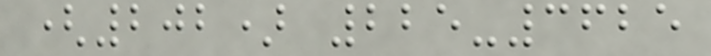(202) 225-3625
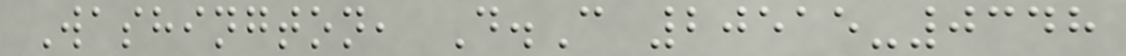Washington, D.C 20515-0348
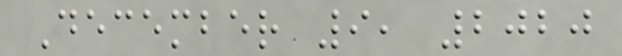December 9, 2020
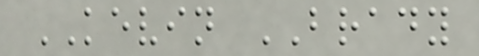KEVIN BRADY
